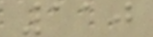110
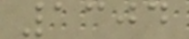1304
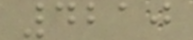4210
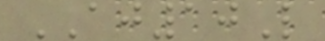AJ10L
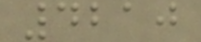4210
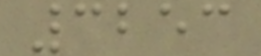3253
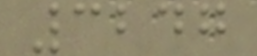3247
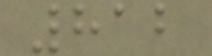812
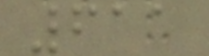611
